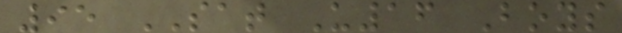95 SAT U16 Boys
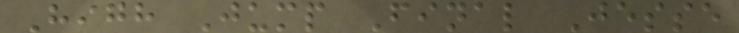High Jump Final Jesse
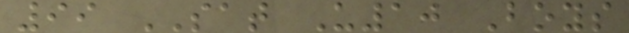99 SAT U10 Boys
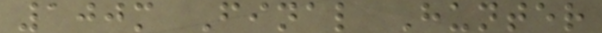100m Final Hunter
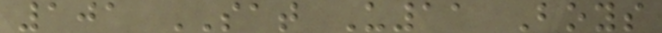101 SAT U11 Boys
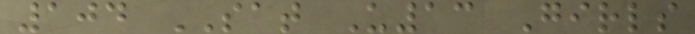104 SAT U13 Girls
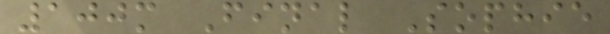100m Final Sophie
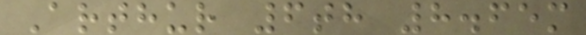Arthur 6th 8.65m
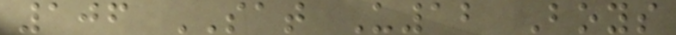106 SAT U12 Boys
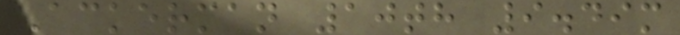Ackerman 10th 9.49m
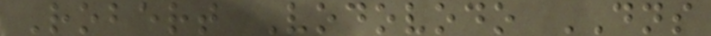Robert Vodovodo DNS
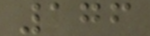176
